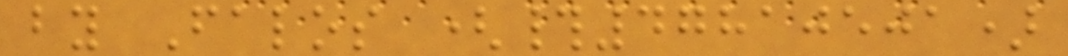by Falos (#47810501)
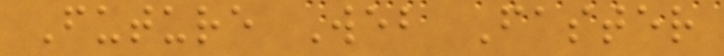Future Web Faster
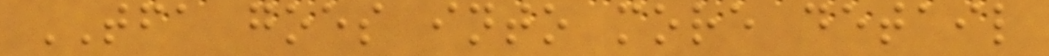TFA goes into more detail
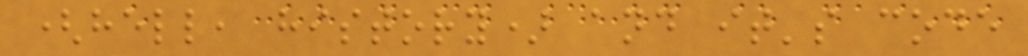(hell, history) and it's code
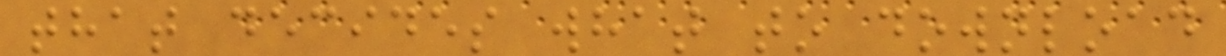that decides what to download
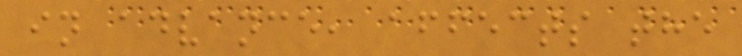in advance, affects the
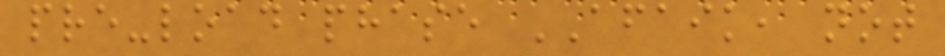pre-load phase AFAIK, not
